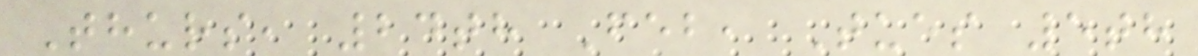Thurs, 24th Feb, Tues 5th
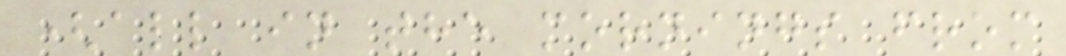(all in the mornings from
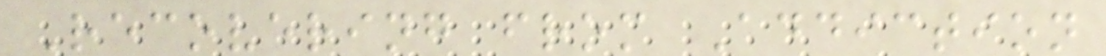Recovering from Addiction
